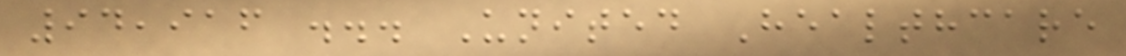94,916 ... United Healthcare
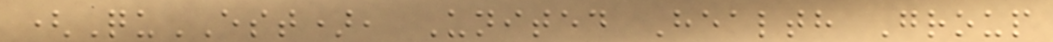(QuEST), United Health Group
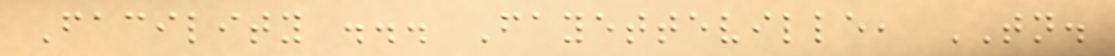Facility ... Fayetteville, TN.
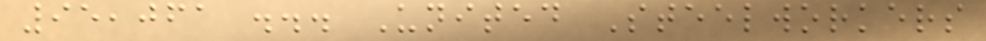95,061 ... United Steelworkers
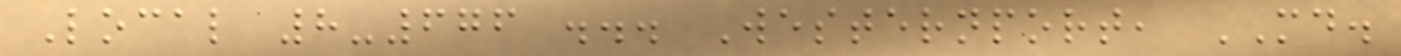Local 8-676 ... Westernport, MD.
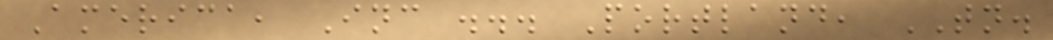America, Inc ... Portland, TN.
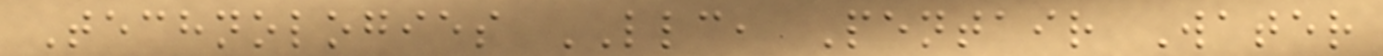Technologies LLC, Pentair Water
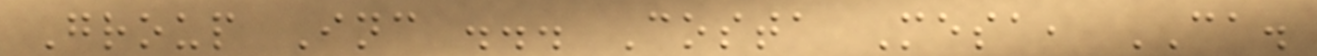Group Inc ... Costa Mesa, CA.
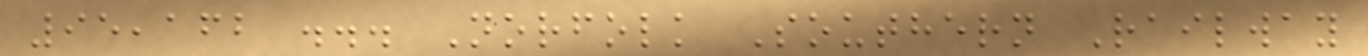95,162 ... Norfolk Southern Railway
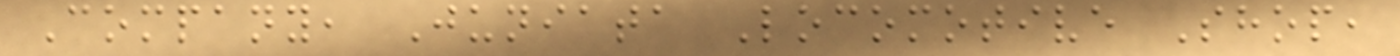Company, Juniata Locomotive Shop,
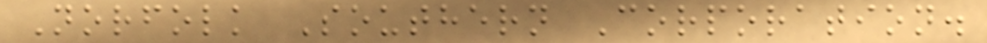Norfolk Southern Corporation.
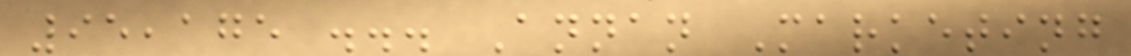95,175 ... Annan Marketing
